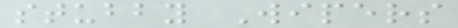stubby Wipers
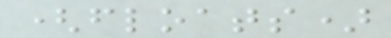(floats)
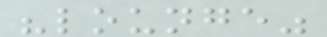"lounge"
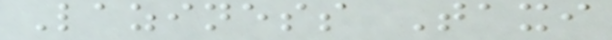Laziness Taxi
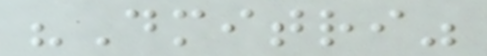"Dmitri"
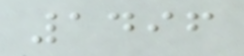1496
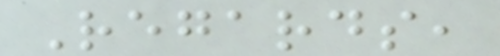Regards,
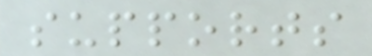supports
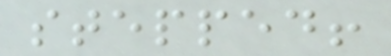stepped!
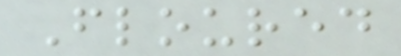Floured
